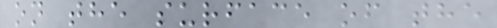on the surface of the
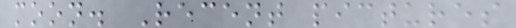moon. Recent pictures
